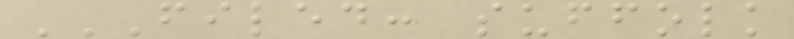FILED: SUFFOLK
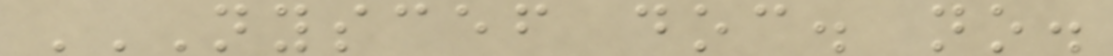NYSCEF DOC. NO.
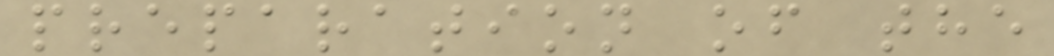preparation of the
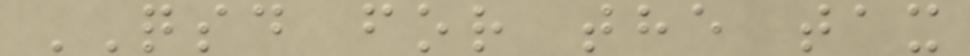QSD for the tax
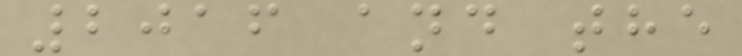2016 and the
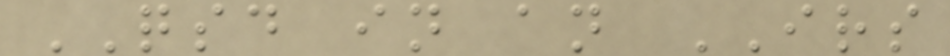QSD in an IRS
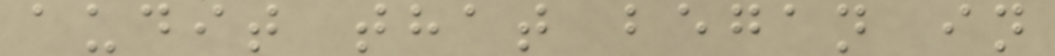audit that began in
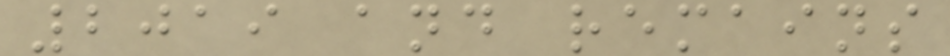2019 and remains
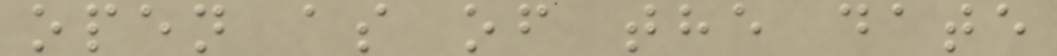open as of the date
